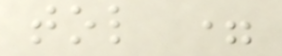tol =
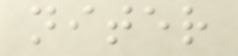niter
